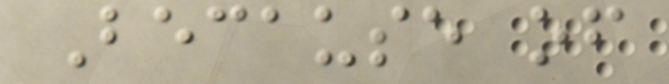Because of
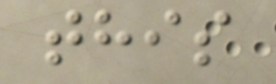this
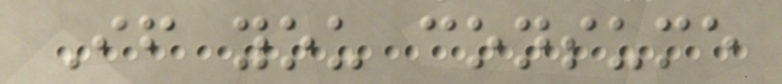If you consume
